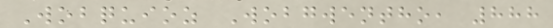Wobquioz Wobgwentho, 888
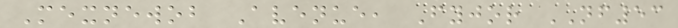Mexnewob Avenue, Fyjor NF53
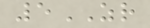5ZR
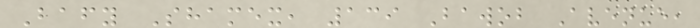Bafy Shamex, 139 Bawob Avenue,
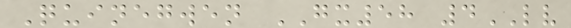Quinegwen GX58 4LV
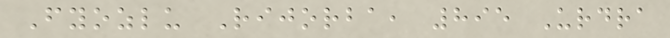Fyozlu Rijorba, 895 Urdra
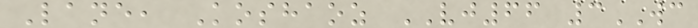Lane, Koshaoz VJ66 3WC
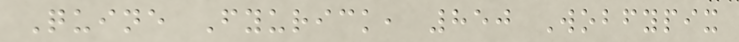Quine Fyurick, 850 Wobfypix
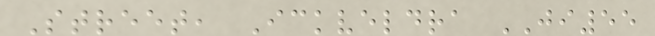Street, Ickveldra JI55
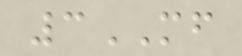3MF
